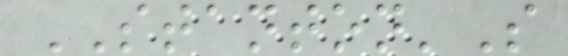STANTON'S
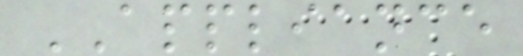APPLIANCE
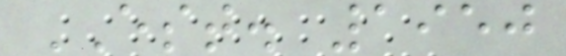EST. 1950
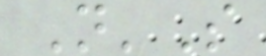N'S
